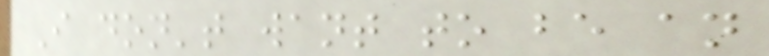I don't want to be an
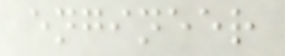engineer
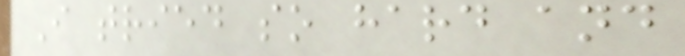I tried so hard and
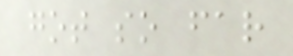got so far
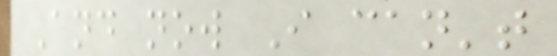And now I can't
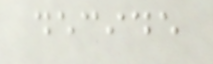decide
